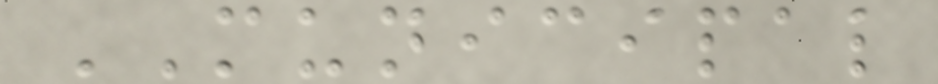MUNICIPAL
